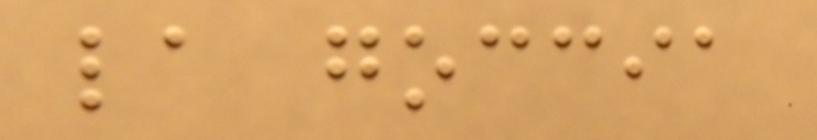la goccia
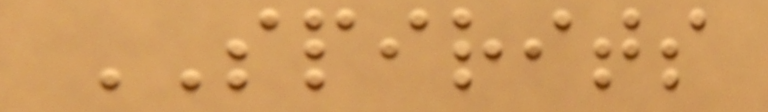SPIRITS
